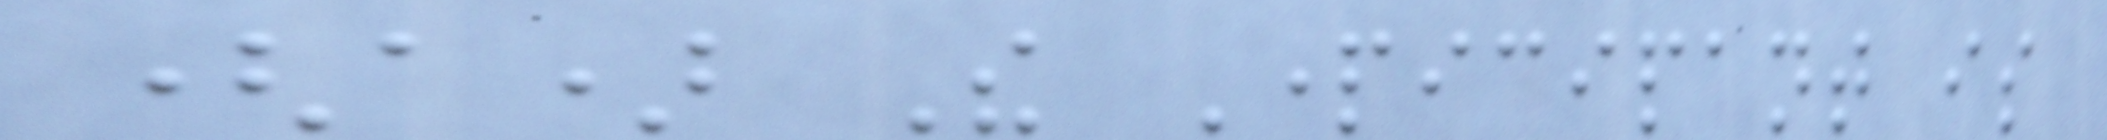(a) The Participant is
